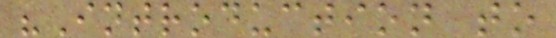"Introduction to
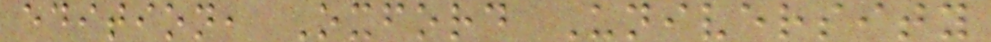edition, Oxford University
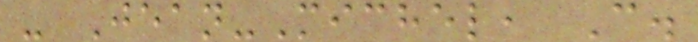- Jean-Michel, C.
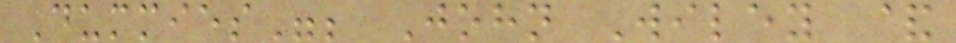Dummies"; John Wiley &
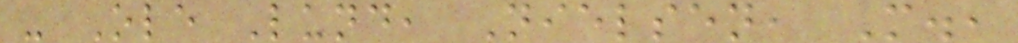- Ole Lund, Nielsen, M.,
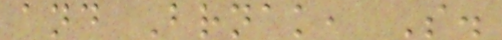and Brnak, S.
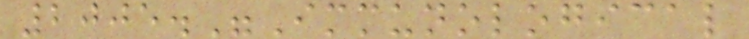2005."Immunological
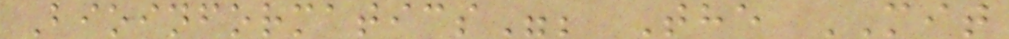Bioinformatics"; The MIT
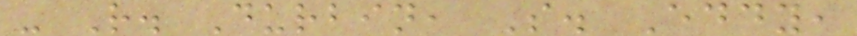- R. Durbin, S. Eddy,
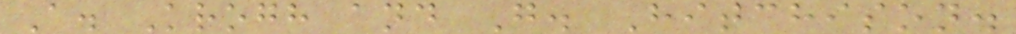A. Krogh and G. Hitchison.
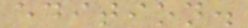edition.
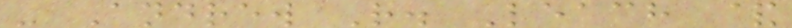- Andrew R. Leach &
